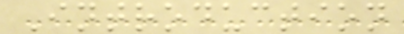Introduction
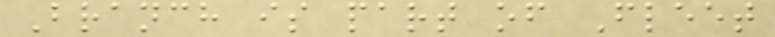Branch is part of Fleet
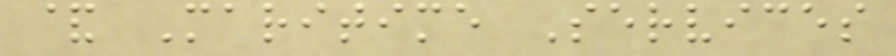& Maritime Services
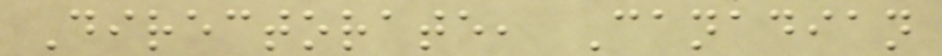Directorate, Canadian
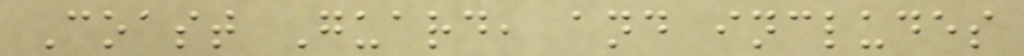Coast Guard, and includes
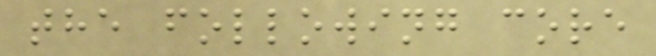the following core
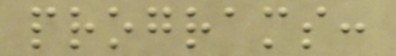programs:
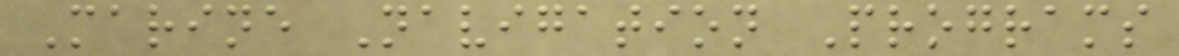Marine Navigation Programs
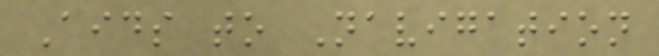Aids to Navigation
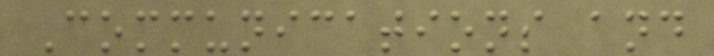Communications and
